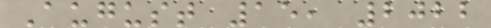August 15, 2022
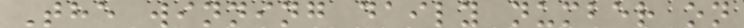The winning daily number on
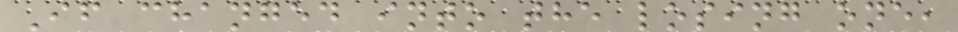If changed into the losing one,
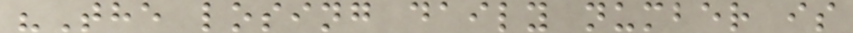"The losing daily number is
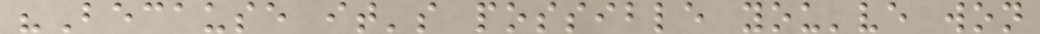"Because it's possible you've won
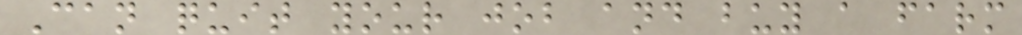Can quit your job and buy a farm
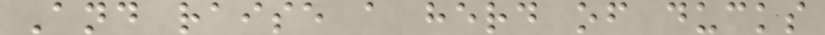And raise a herd of ducks
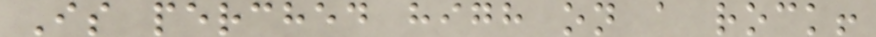Is perched high on a rock!
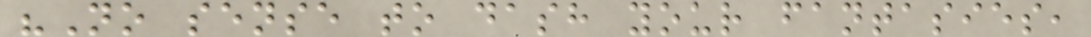"No sense to dash your fantasies,
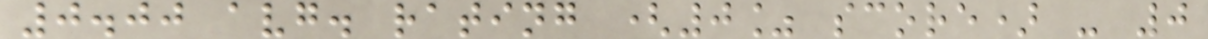0.00 avg. rating (0% score) - 0
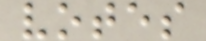votes
